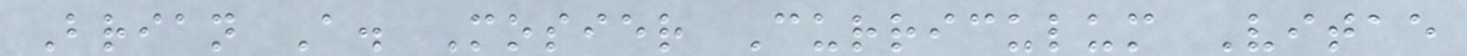Brian A. Mosier Curriculum Vitae
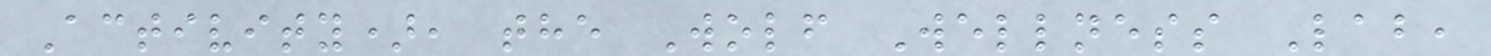Activity), the Wolf Wellness Lab,
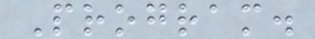Program.
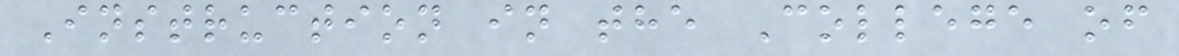Instruction in the College of
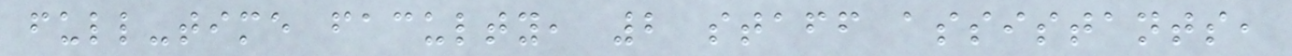full-time faculty, 2 staff assistants,
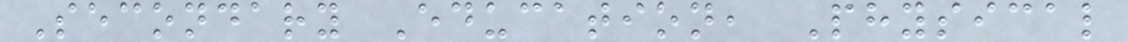Secondary Education, Physical
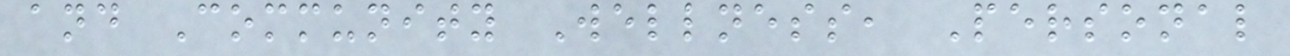and Community Wellness, Personal
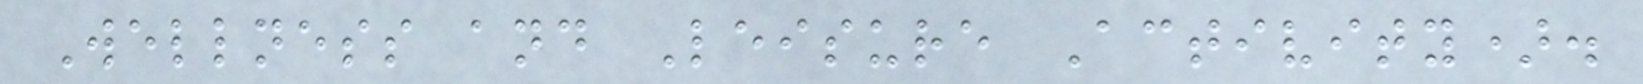Wellness and Leisure Activity).
